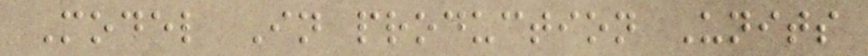Model In production Units
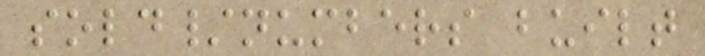sold/numbers built
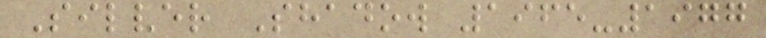Silver Shadow 1965-1977
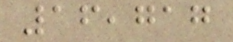16,717
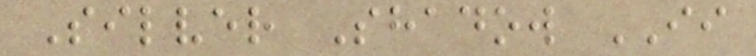Silver Shadow II
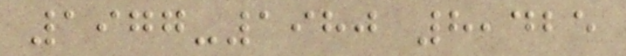1977-1980 8,425
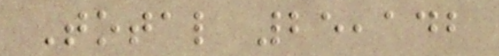Total 25,142
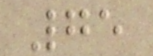75
